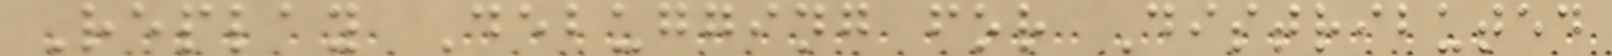Replay Debugging for Distributed
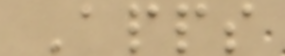Apps
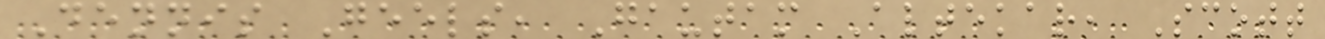Dennis Geels, Gautam Altekar, Scott
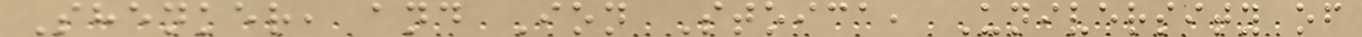Shenker, and Ion Stoica, University of
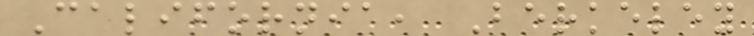California, Berkeley
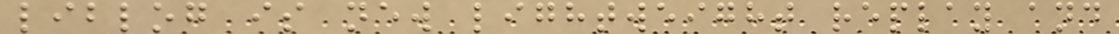liblog is new lightweight replay and
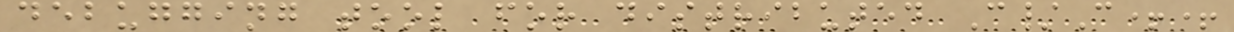debugging tool for distributed C/C++
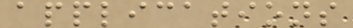applications
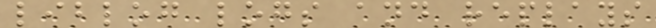liblog logs and replays
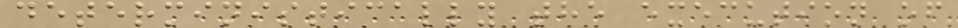deterministically the execution of
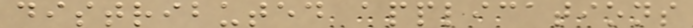distributed applications
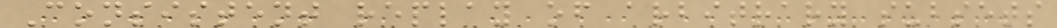Consistent replay of arbitrary subsets
